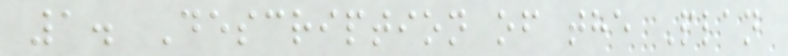1. Description of the Plan
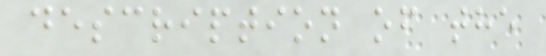description of the
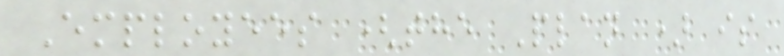Employees (the Plan ) is
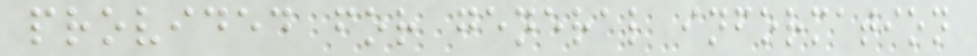provided for general information
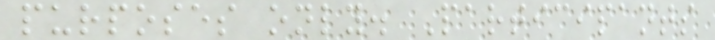purposes only. Participants
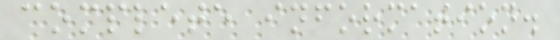complete information.
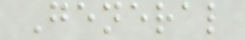General
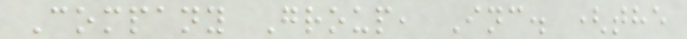Company Group, Inc. (the
